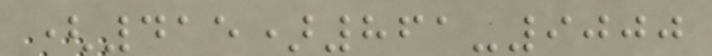(415)861-9000
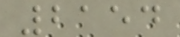2154
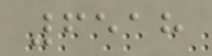6518
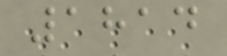1814
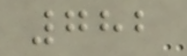782
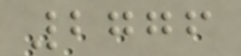2776
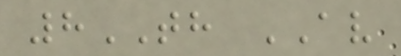8TH AV
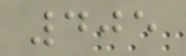405
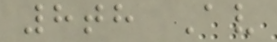8th Av
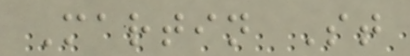Martin St
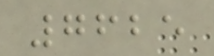7625
